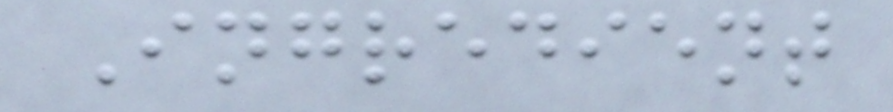Ingredient
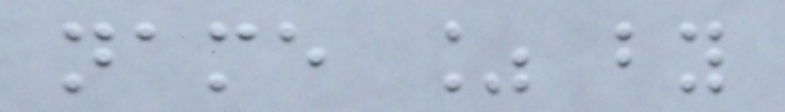name % by
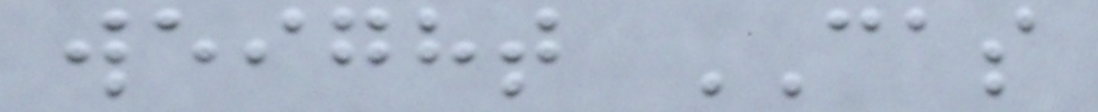weight CAS
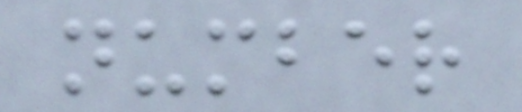number
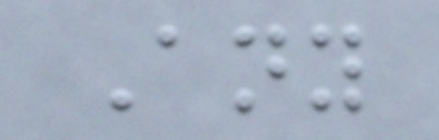Any
